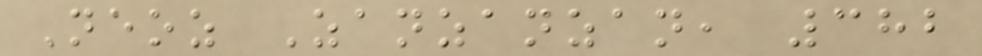Neoz Zanzanzan, 382
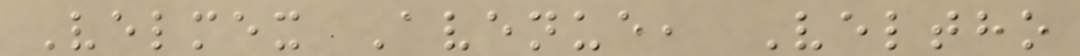Velmex Avenue, Veltho
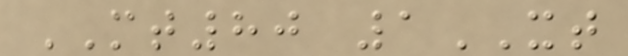MT80 1XT
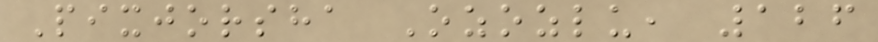Pixjorsha Ozozlu, 126
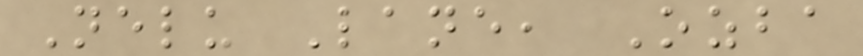Nelu Lane, Ozba
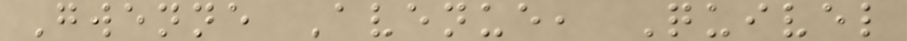Gwenne Avenue, Quivel
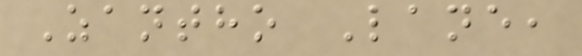Zantho Lane,
